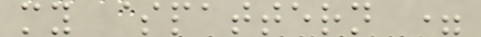my $pattern =
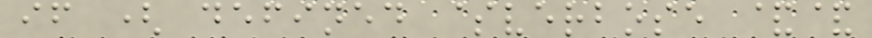if ( defined $verbose &&
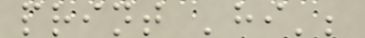print 'hi';
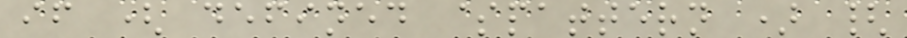if ( defined $pattern ) {
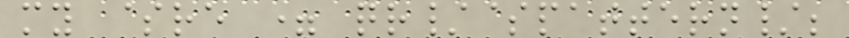my $re = qr/$pattern/;
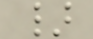}
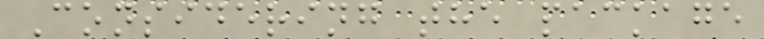Considering the package
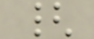{
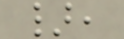},
